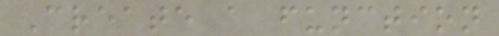Create a function
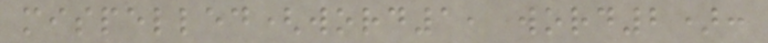mispelled(word1, word2):
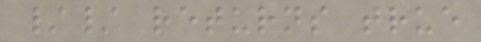// returns true
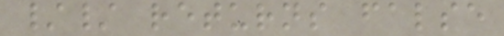// returns false
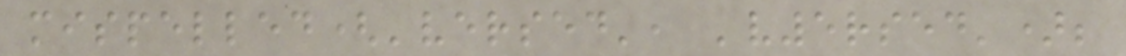mispelled('versed', 'v5rsed');
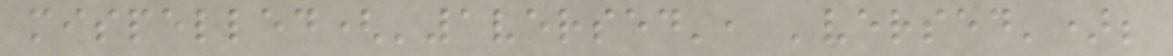mispelled('1versed', 'versed');
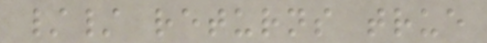// returns true
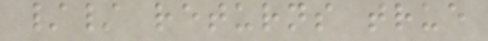// returns true
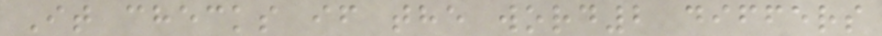It checks if the word2 differs
